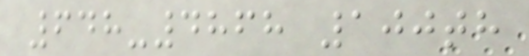648-4868 100th
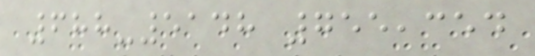688-5148 755,354
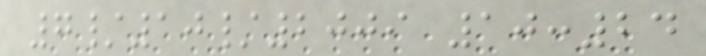7/10/2009 10:24
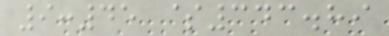9:45 $343.89
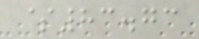$83.73
